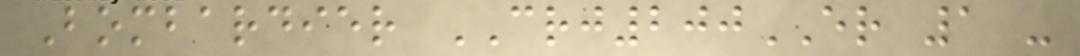Bombardier CRJ200ER 1 -
